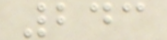243
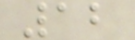12
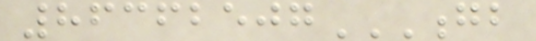86362507GB
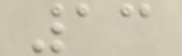13
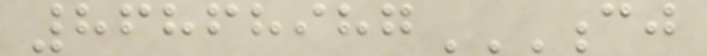86868987CJ
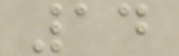14
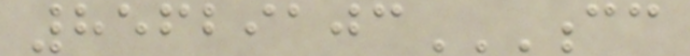85629103CC
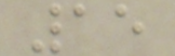15
